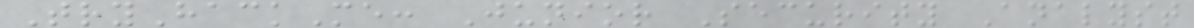TryHackMe: Junior Security Analyst
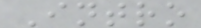Intro
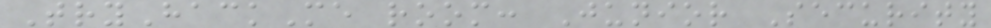TryHackMe room: Junior Security
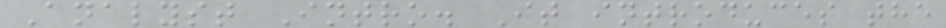Analyst Intro. It introduces the
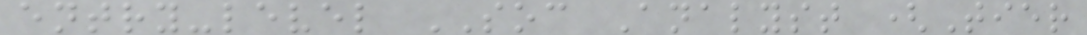entry-level SOC Analyst (Tier
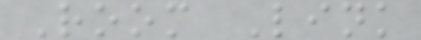Room Link
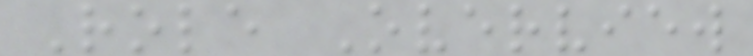Role Overview
